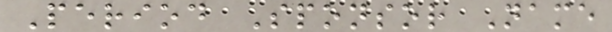Period Sponsor Name
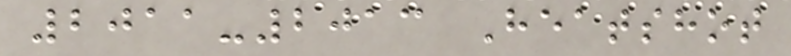2011-2013 Heatshot
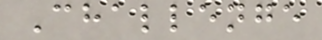Challenge
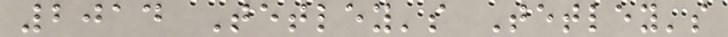2014 Tetley's Tetley's
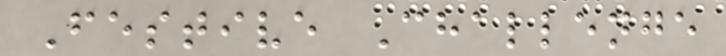Festive Challenge
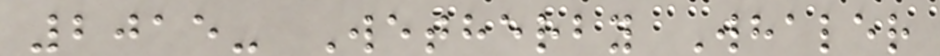2015- Wetherby Whaler
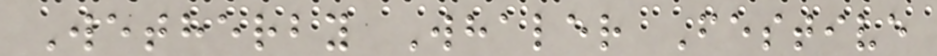Wetherby Whaler Festive
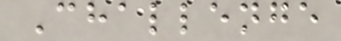Challenge
